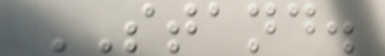STAND.
